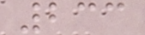233
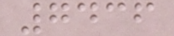7436
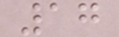17
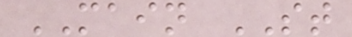MAIN ST
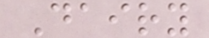Dairy
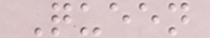Queen
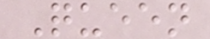Queen
